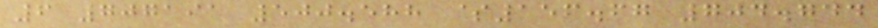6 707191 500.588 $156.67 704.744
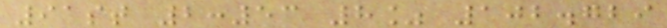91st 2:53 8% 102.729
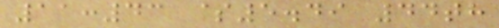11:43 $5.49 44th
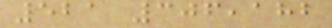521 306,182
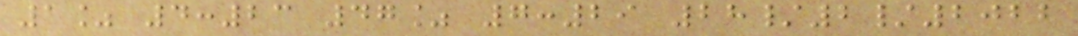1% 4:23 47% 7:29 28/2/2022
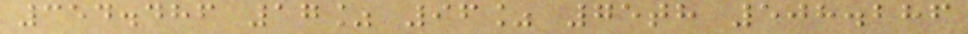354.486 17% 96% 75th 508.286
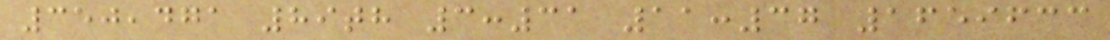350,471 89th 3:31 11:37 1659633
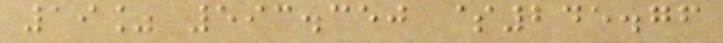19% 593.350 $245.76
